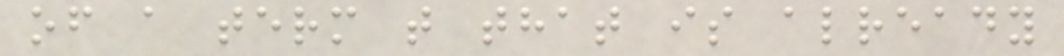of a term t that is already
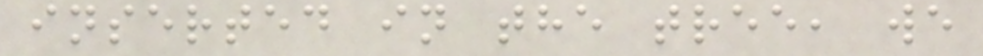inserted in the tree, we
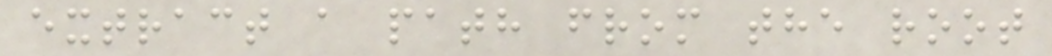extract a path from the root
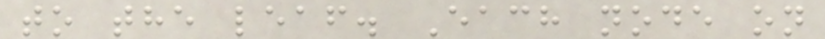to the leaf. Each node on
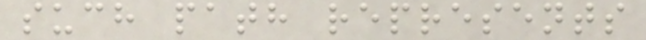such path represents
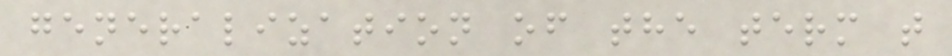generalization of the term t
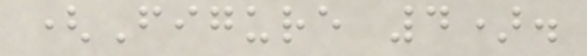(Figure 4).
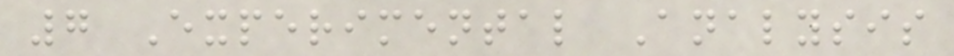7 Experimental Analysis
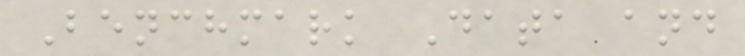Benchmark Data and
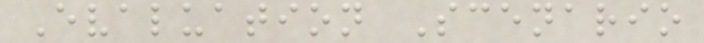Evaluation Scenario
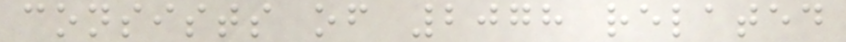consists of 2078 related
